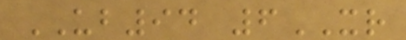UB94 6XR
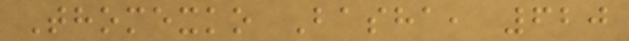Thomexko Basha, 620
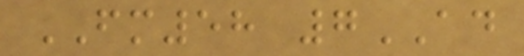FM58 7AD
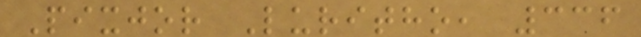Pixjor Luritho, 336
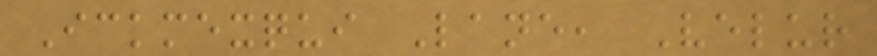Ickmexqui Lane, Velur
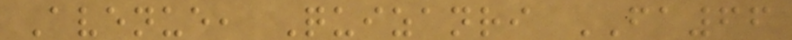Avenue, Quizanri FA66
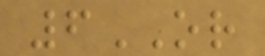6OR
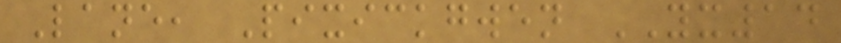Lane, Pixickgwen YX14
